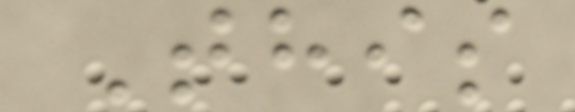This
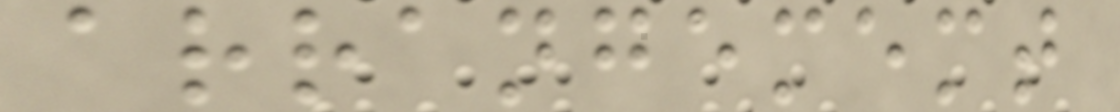arrangememt
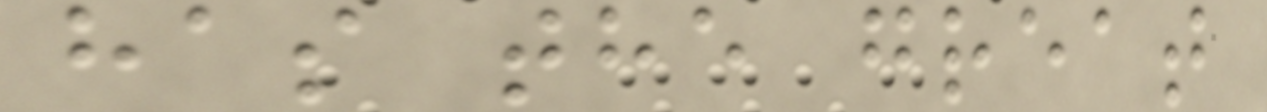has the great
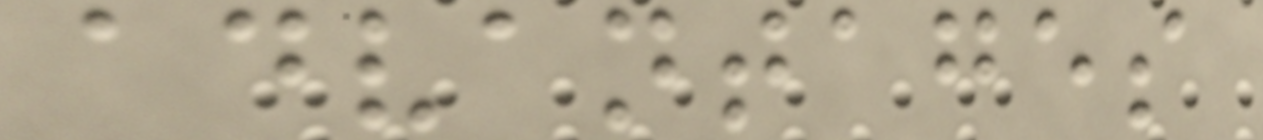advantages
